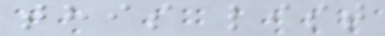this list
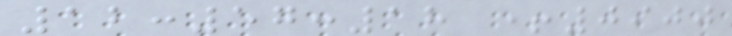12:57:18 +0900
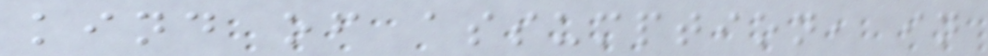kind of assumption, in
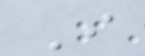I
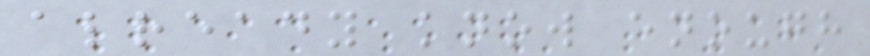already know enough
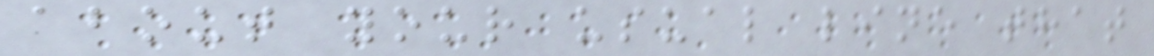about your usual line that
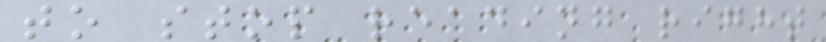to stop reading right
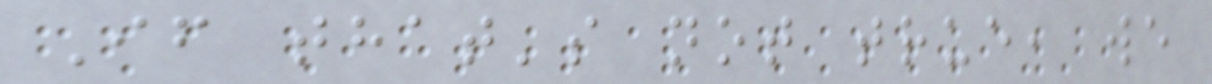If that's not true, we
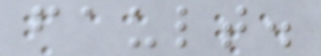fault.
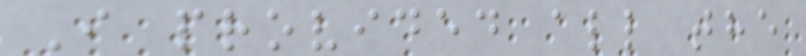I provided all the
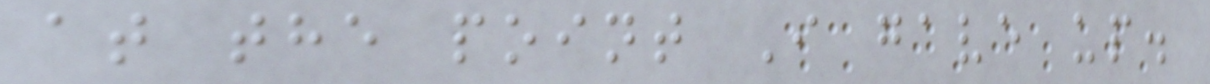at the point I gave up.
